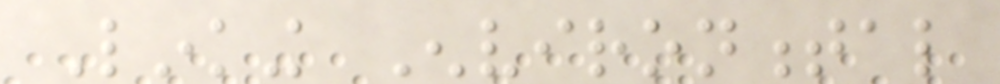Linking Environmental
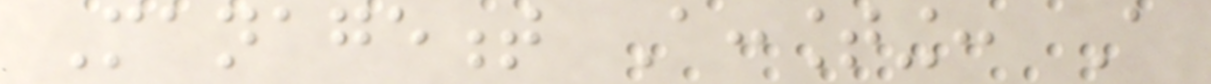Management Accounting: A
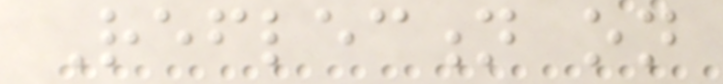Reflection on
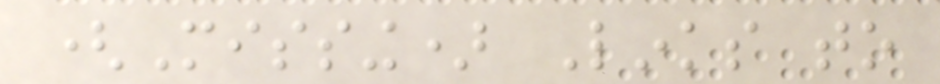(Missing) Links to
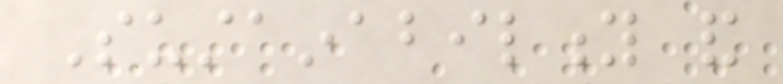Sustainability and
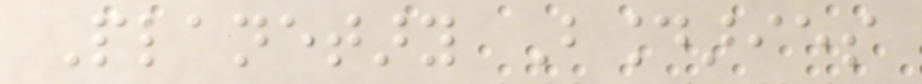Planetary Boundaries
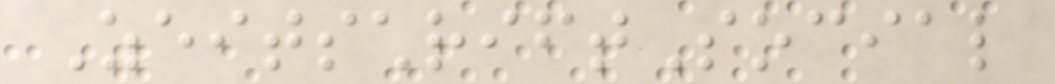ZeitschriftSocial
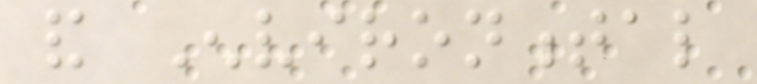and Environmental
